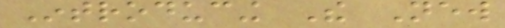Introducing The New
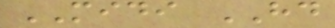MIDI HD
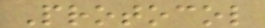Protocol
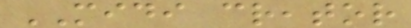MIDI creator
